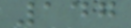147
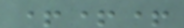+++
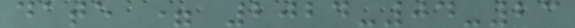date = 2024-04-23
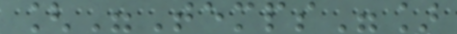["Temps"]
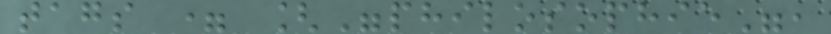tags = ["philosophie",
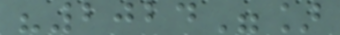"2024"]
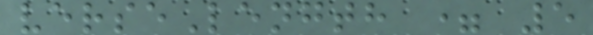verseLength = 5
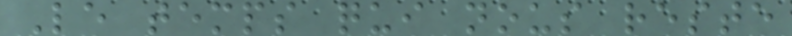Le temps qui nous reste
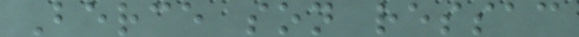Berce son ressac
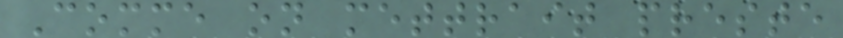Comme on mettrait preste
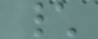\
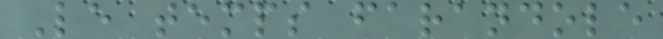Le temps farandole
